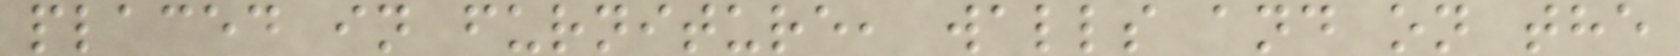placed in furniture, walls and on the
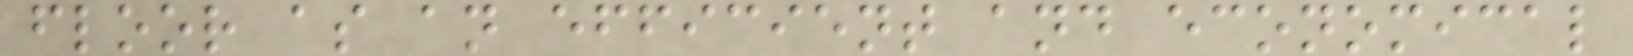floor as an efficient and economical
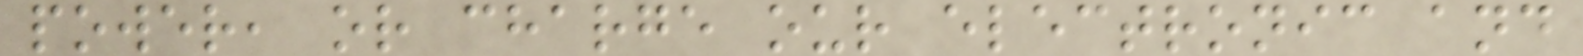power, or charge our electronic and
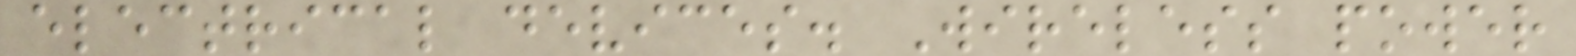electrical devices. Wireless power
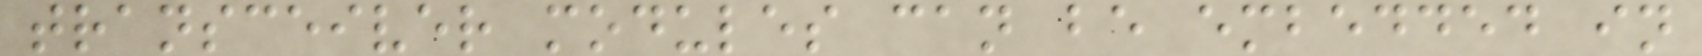transceiver modules can be embedded in
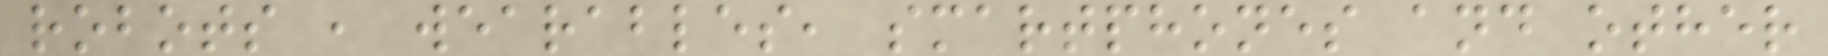robots , wearables, smartphones and other
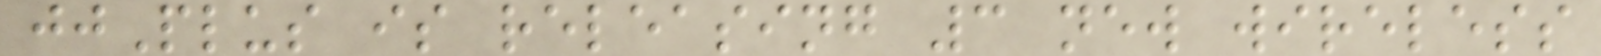jjPlus is releasing 3 new wireless
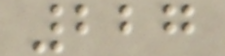227
